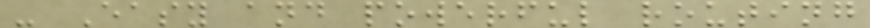- Easy and powerful routing
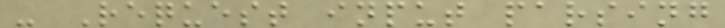- Request input parsing
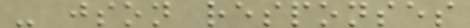- json responses
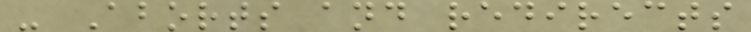- Aborts and redirects
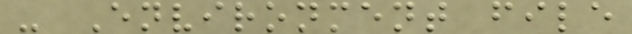- Environment file
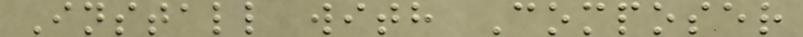Install with Composer
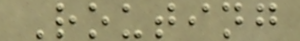Routing
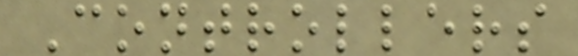Controllers
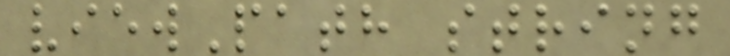viewPath string
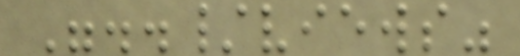"../views"
